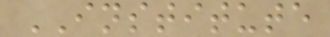INSTITUTE
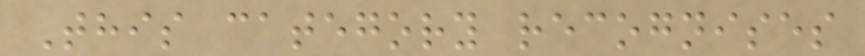This category recognises
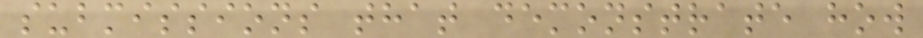submissions that demonstrate how
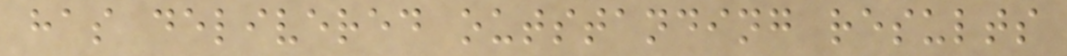has delivered outstanding results
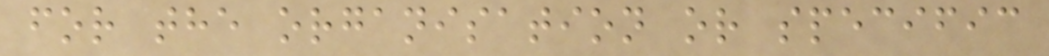for the organisation or specific
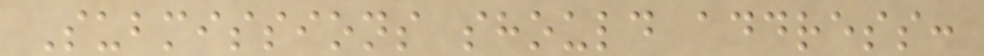Submissions should address:
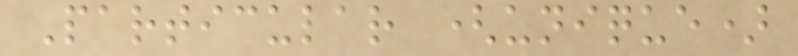Particular (unique)
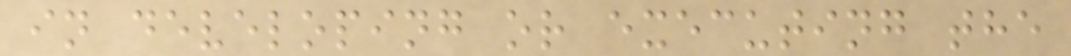in developing or executing the
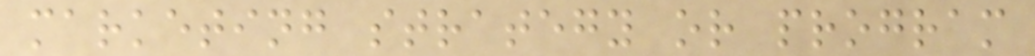marketing strategy or program
